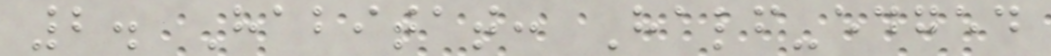2. Habitat: Half-edged
